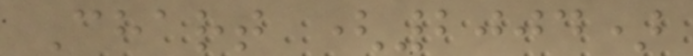Chart (2004)
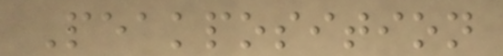Peakposition
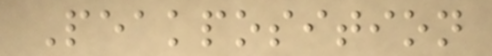Peakposition
